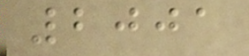2001
